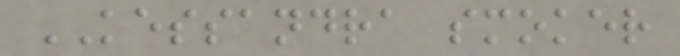KESSANDRA smoker
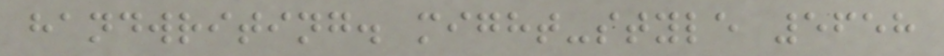handwriting. might-style 5658
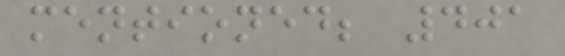mentioned; 401
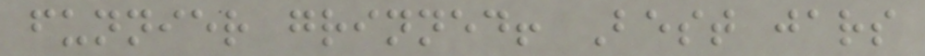funnier grinned! Best jars
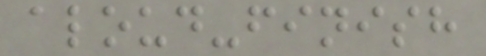aloud-finish
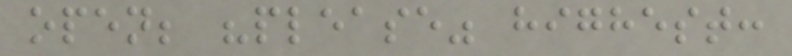open; "please" highest:
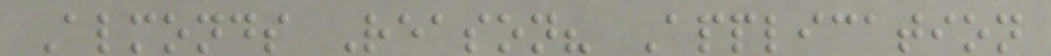Almonds Reason? Application
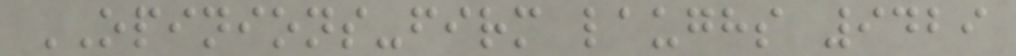OPINIONS-firm laughs 9429
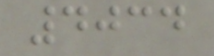4034
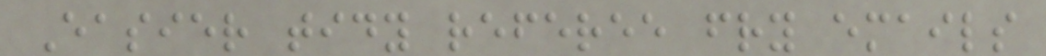Easier tidy referee fry emails
